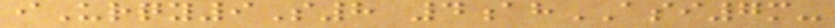iUrqy9S8 4ahASI7m-
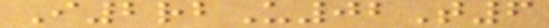I2rbU02T6
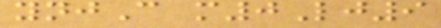ynjC m0Lj9
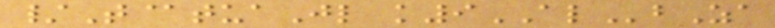/T@tuaJl k9ALbZa
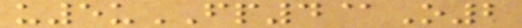u5uFP4@O2
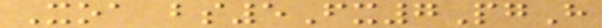Xoa bs5Fx7PgH
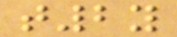t2y
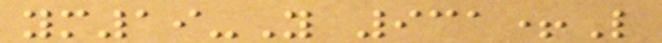ym19-Y 931+L
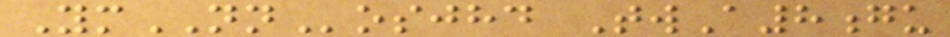YmNNosjhd TwA8gu
